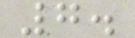7.
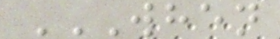WHEN
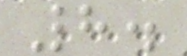8.
